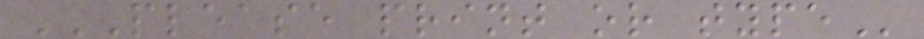PLEASE PRINT OR TYPE
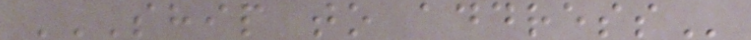SHIP TO ADDRESS
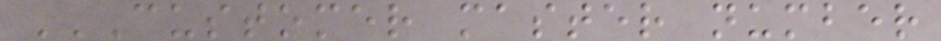CUSTOMER MASTER NUMBER
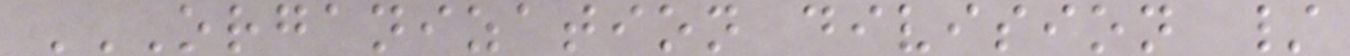ORGANIZATION DIVISION /
